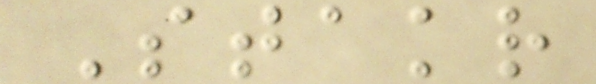Stakr
